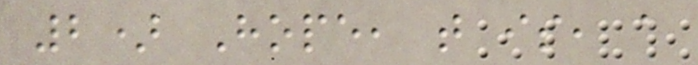2) Hope, that is, a
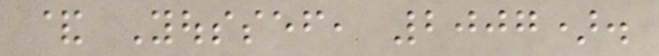& Youssef, 2007).
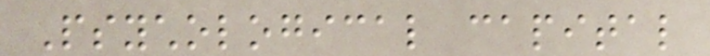Psychological capital
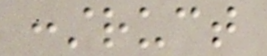construct
